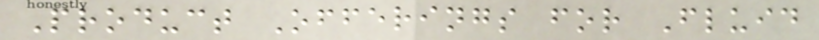Product Offerings for Fluid
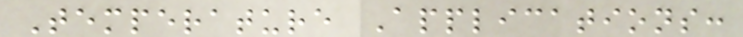Temperature Applications:
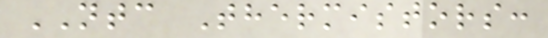NTC Thermistors:
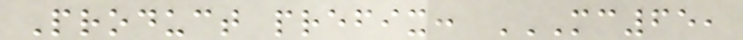Product prefix: MC65,
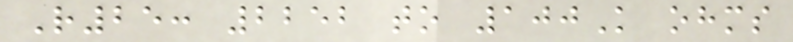R25: 2252 to 100K ohms
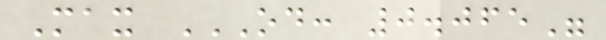Max OD: 0.065"
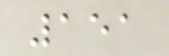151
